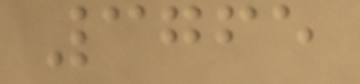3765
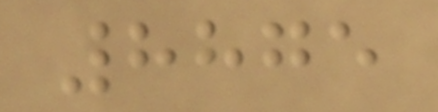8875
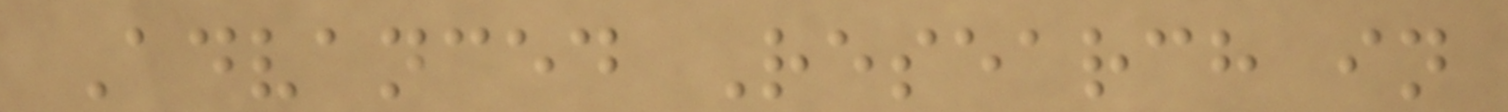Advanced Research in
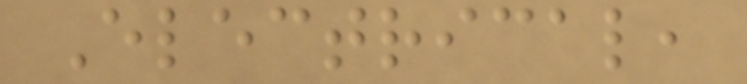Electrical,
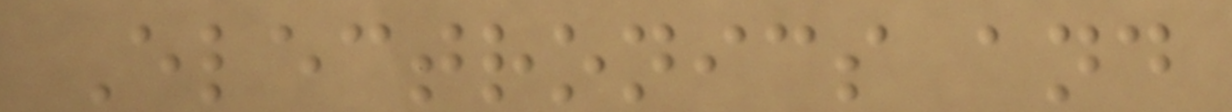Electronics and
